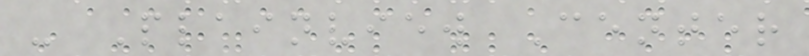- Plainview Center
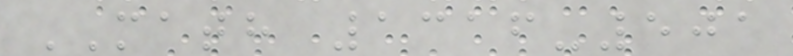MATH 1316-501
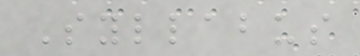Syllabus
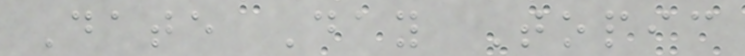Date Day Topic
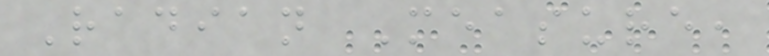Radian Measure,
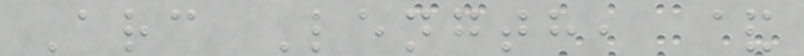Arc Length, &
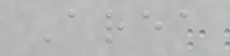Area
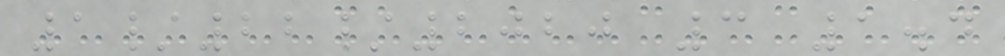1/22/2020 3 1.4
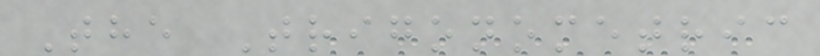The Trigonometric
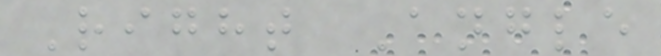Right Angle
